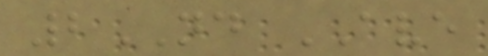2ND AVE
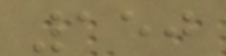150
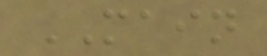MAIN
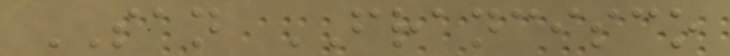SAN FRANCISCO
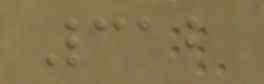312
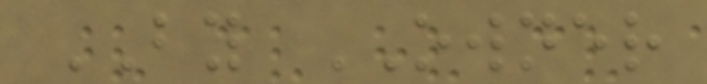BY OWNER
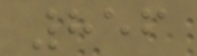856
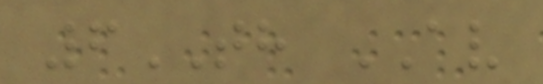6TH AV
